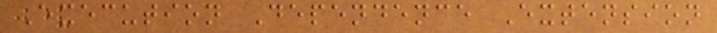Execution Dependence Extension
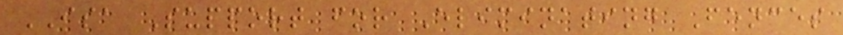ISA Support for Eliminating Fences
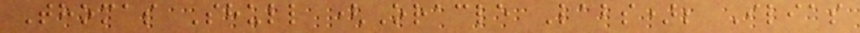Thomas Shull (Oracle Labs); Ilias
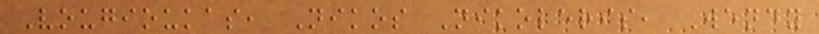Vougioukas, Nikos Nikoleris, Wendy
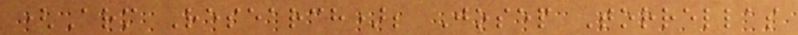(Arm Research); Josep Torrellas
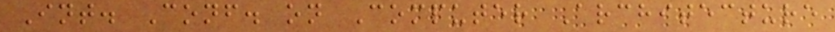Int. Conf. on Computer Architecture
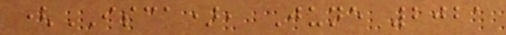(ISCA), June 2021
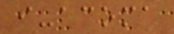i-acoma
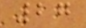27
